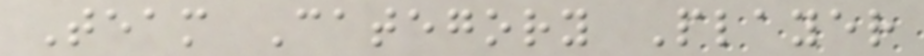Team Category Player
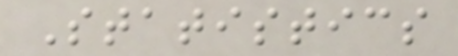Statistics
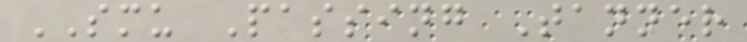SMU Passing Tanner
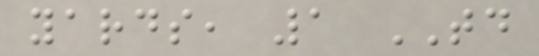yards, 1 TD
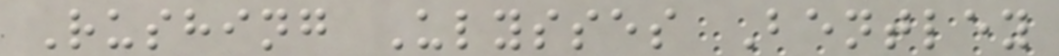Rushing Ulysses Bentley
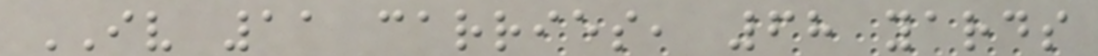IV 11 carries, 68 yards
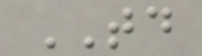TD
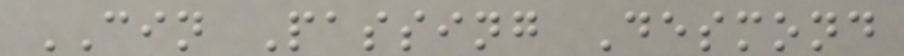CIN Passing Desmond
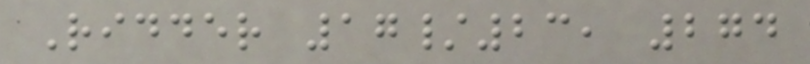Ridder 17/23, 274
